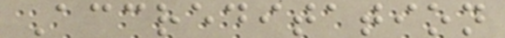Accreditation
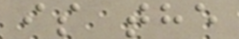is the
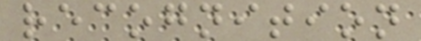recognition
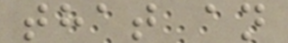that an
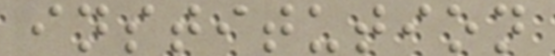institution
